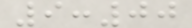9:00
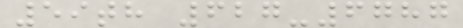59th 627-6787
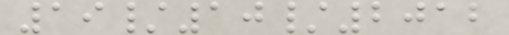19/10/2012
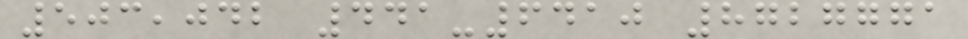503,042 441-6410 8727771
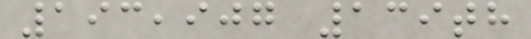193,907 139th
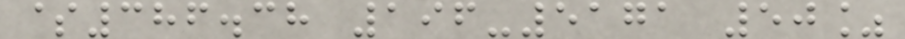$386.38 196-5171 50%
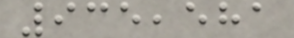935,581
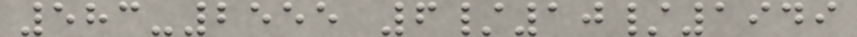583-2555 6/10/1949
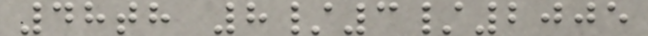48th 8/3/2005
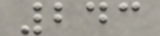243
